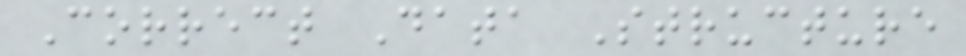Correct Data Structure
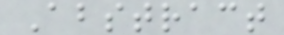Abstract
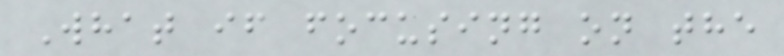What if focusing on the
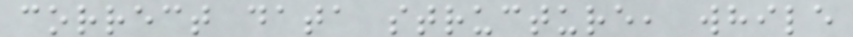correct data structure, while
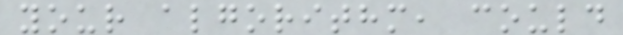your algorithm, could
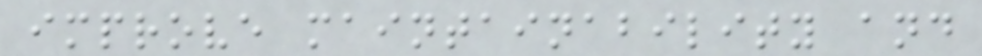improve maintainability and
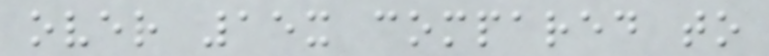over 15x compared to
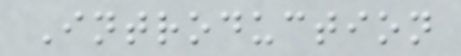Introduction
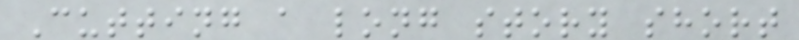Cutting a long story short
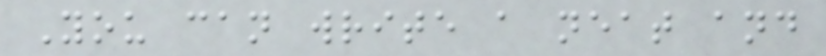You can write a neat and
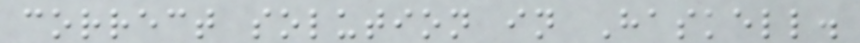correct solution in Haskell.
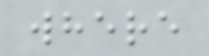where
